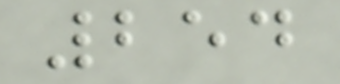254
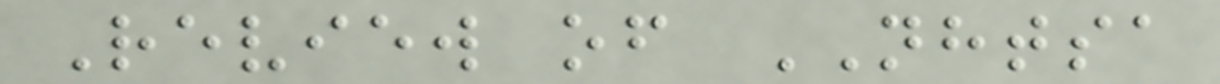Review of NHTSA
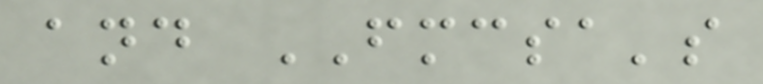and FMCSA's
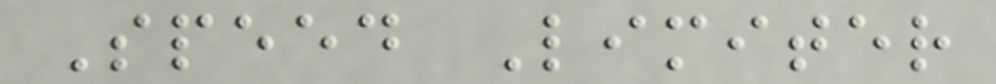Speed Limiter
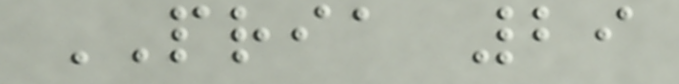PRIA 29
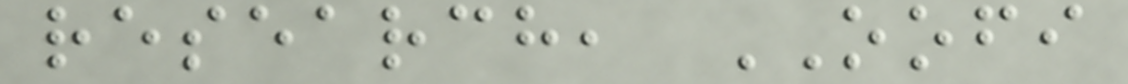research, OOFI
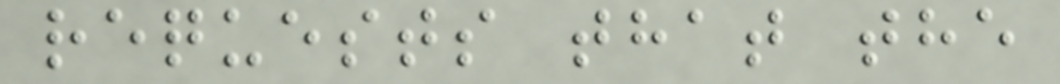requests that the
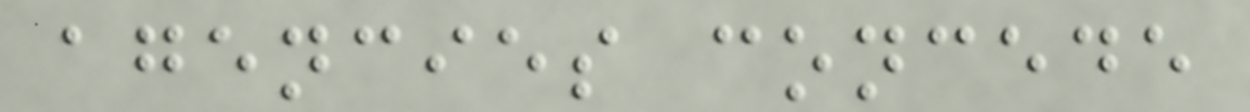agencies concede
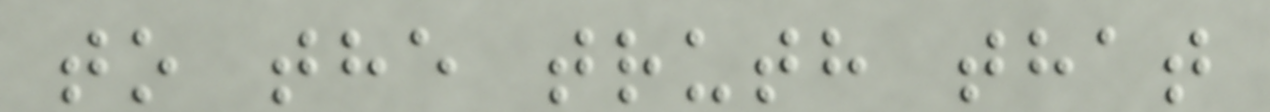to the truth that
